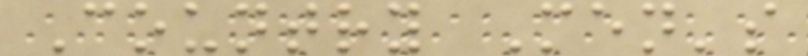Country Men's
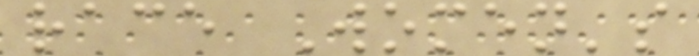race Women's
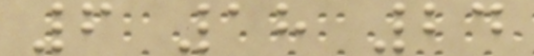6 18 24
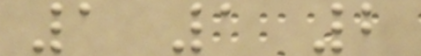1 1 2
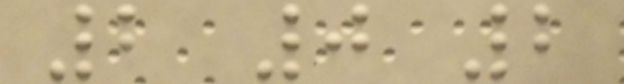2 0 2
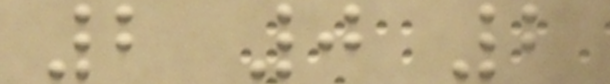2 0 2
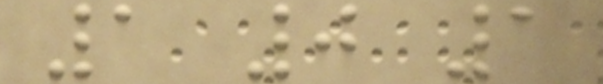1 0 1
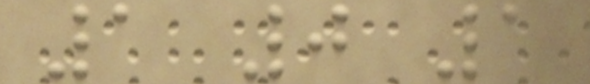1 0 1
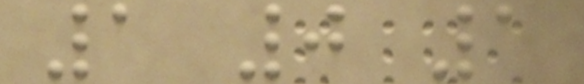1 0 1
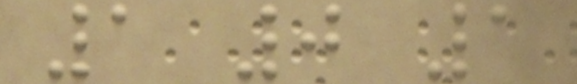1 0 1
